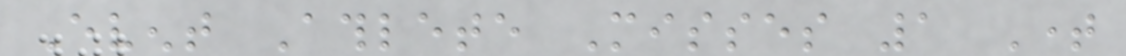Event Athlete Misses 1 Time
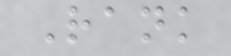Rank
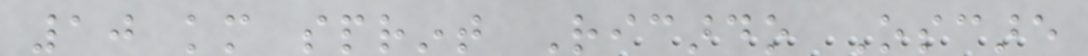10 km sprint Ricardo Oscare
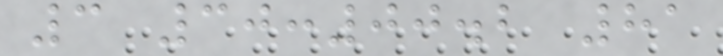3 30:00.2 81
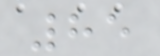85
